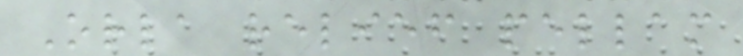Orla relief pellam
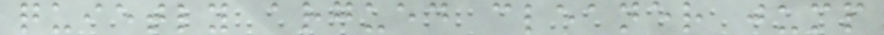quietly argued cleaner jump
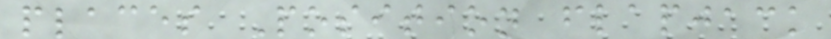places Position flapjack
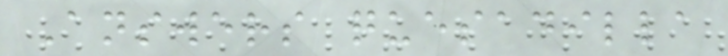Answers quesadilla
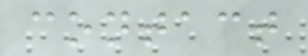contact
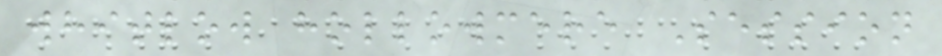whitlow hollowmere Session
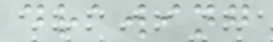drawing
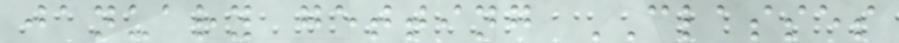january getting CLASSES
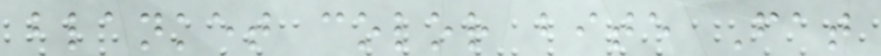blanket color bite Fat
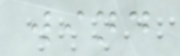wind
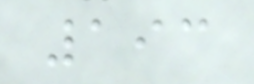193
